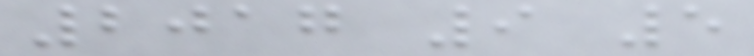2017 9 5
